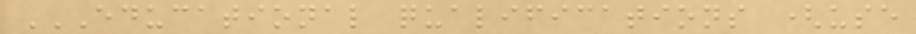EDUCATIONAL QUALIFICATIONS (USE
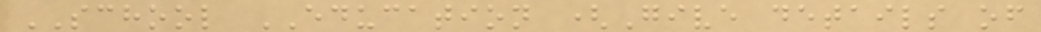SCHOOL EDUCATION (Give details of
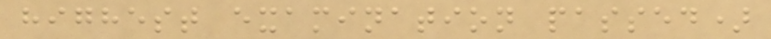highest examination passed)
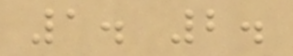1. 2.
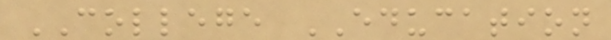COLLEGE EDUCATION
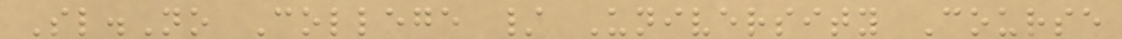Sl.No College / University Course
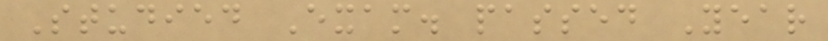Studied Exam. passed Year
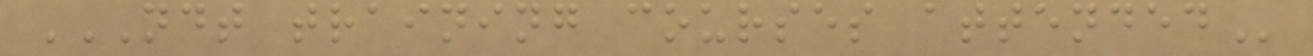NDT TRAINING COURSES ATTENDED
